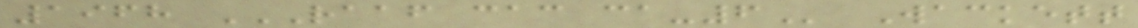1968 RAAF CAC CA-6 Wackett
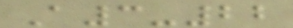A3-22
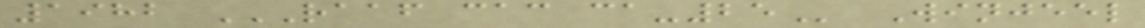1982 RAAF CAC CA-25 Winjeel
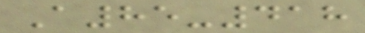A85-418
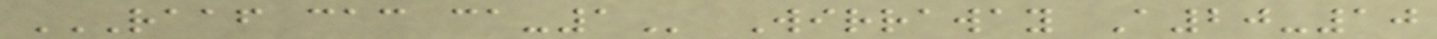RAAF CAC CA-1 Wirraway A20-10
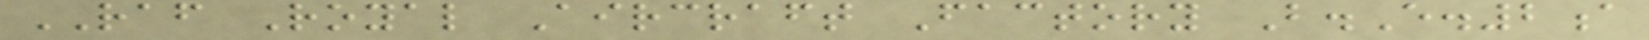RAF Royal Aircraft Factory B.E.2a
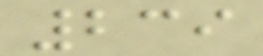239
